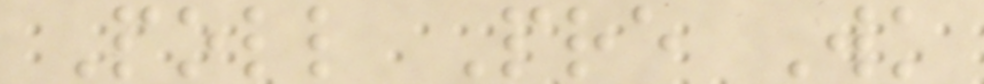Poll Pre Wk
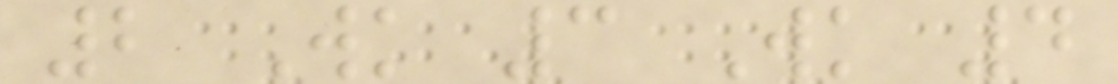2 Wk 3 Wk 4
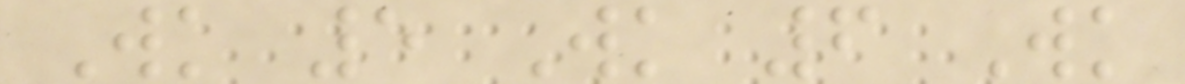Wk 5 Wk 6 Wk
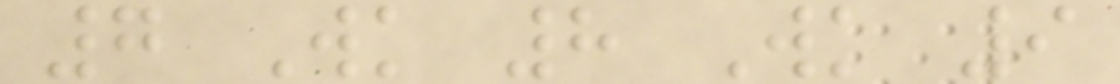7 Wk 8 Wk 9
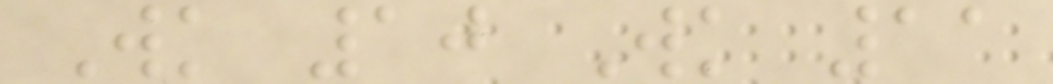Wk 10 Wk 11
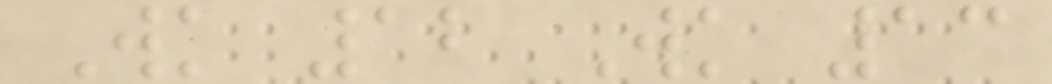Wk 12 Wk 13
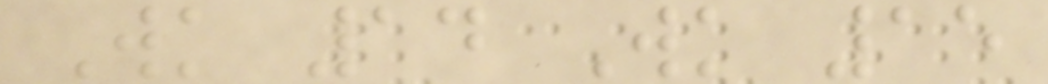Wk 14 Wk 15
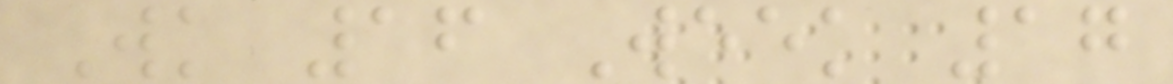Wk 16 Week 17
